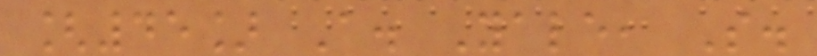[45] A. Yale, S.
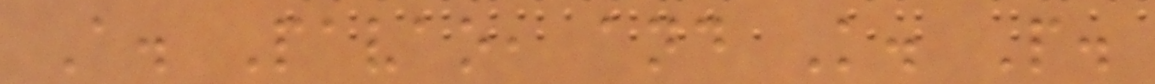A. Pavao, and K. P.
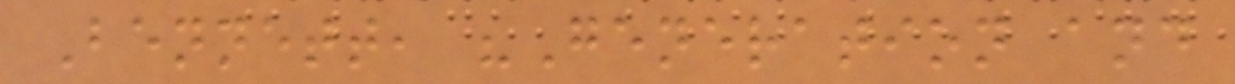Bennett, "Generation and
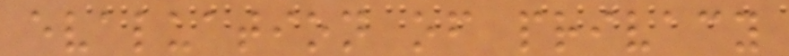evaluation of privacy
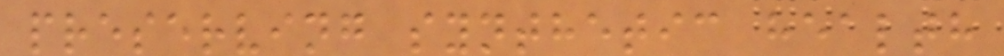preserving synthetic health
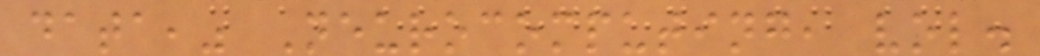data," Neurocomputing, vol.
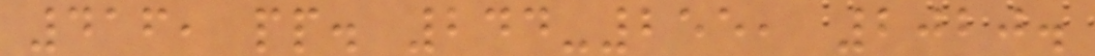416, pp. 244-255, 2020.
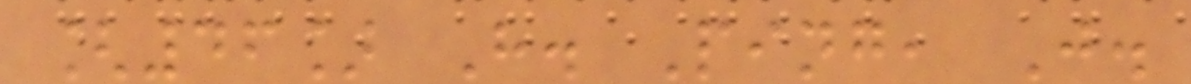[46] H. Ping, J.
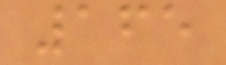165
